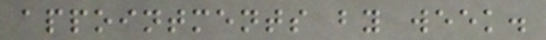appointments by week.
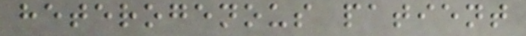heterogenous patient
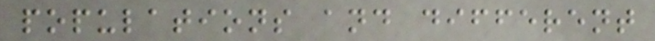populations and different
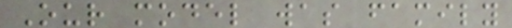Our model was family
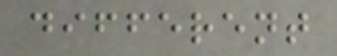different
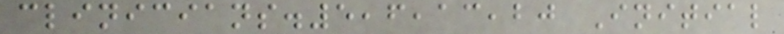clinicians.5,6,13,20 Initial
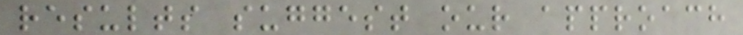results suggest our approach
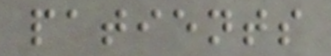patients
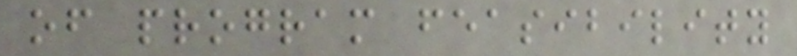of program feasibility
